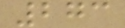273
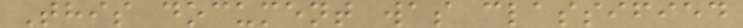This document was classified
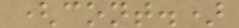(cont.)
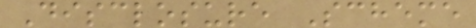Disclosure Scheme
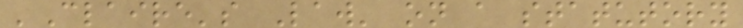'Claire's Law' on a statutory
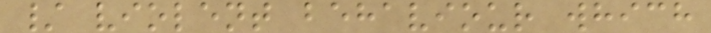/ violent behaviour which
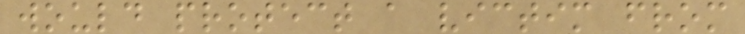would protect a victim from
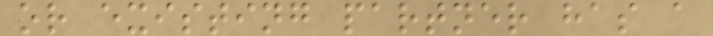or existing partner has a
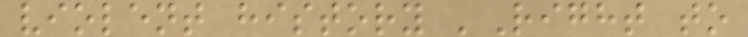violent history 'Right to
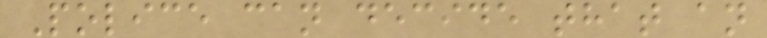Police can decide that an
